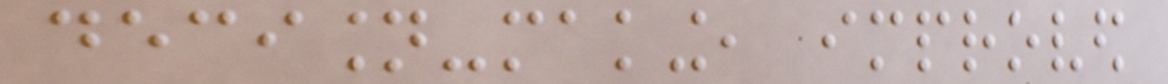decision-making, improved
